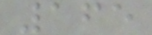165
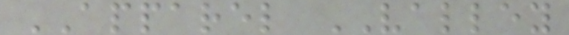APPAREL VALLEY
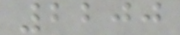2200
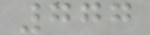777
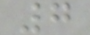7
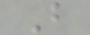B
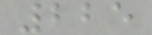225
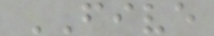FIVE
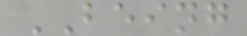BEING
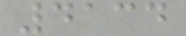4134
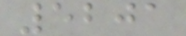5201
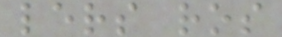lers ros
